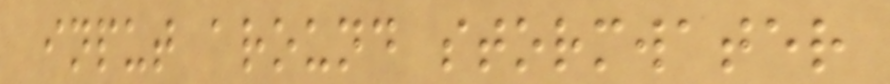input around stormwater
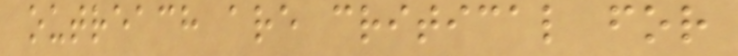outreach are critical for
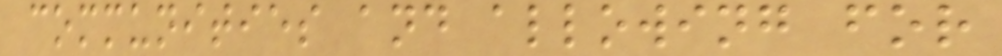communities and allowing for
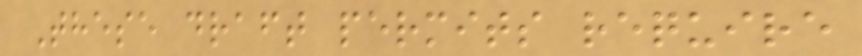These draft permits require
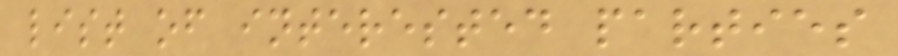list of interested parties
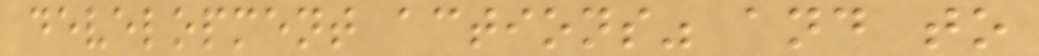development actions" and to
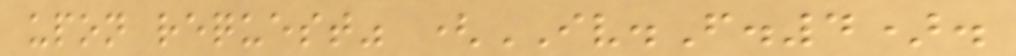upon request" (IV.F.4).
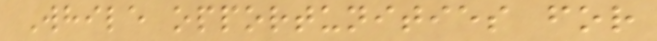While opportunities for
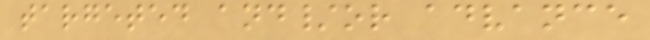targeted and/or advance
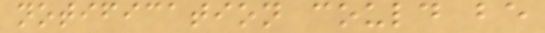notification could be
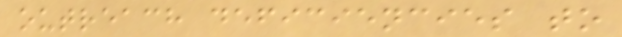outreach deficiencies to
